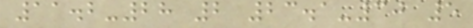11.2-28 2 23.1-30 5
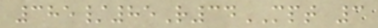385/85R34MPT 3
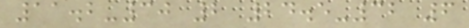11.2-30 2 24.5-32 6
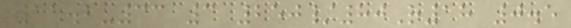11.2-33 3 250/80R18 0.5
